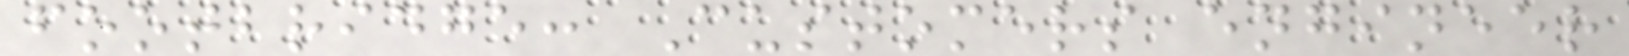footbridge: Customers engineer
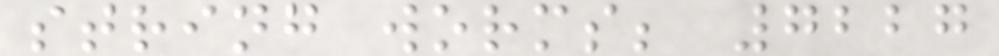string worms; 7227
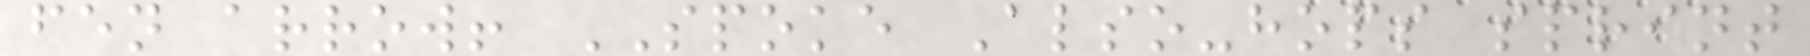fen arrow! SPOKE Also-hops sprint
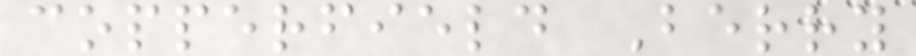copperfield Berry
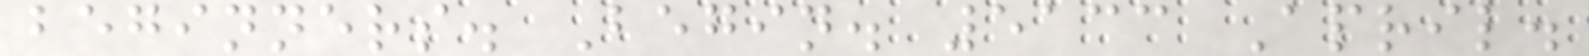beginners. Begin. 5133 April.
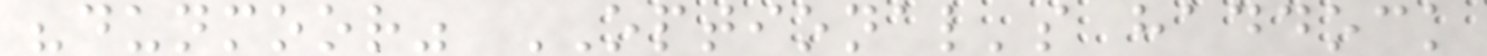"dunmoor" OPTIONAL's haddock
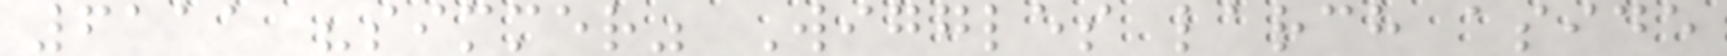6111 "simmer" Wiggles larch aside
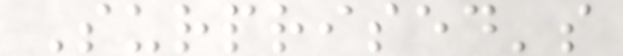Surprised's
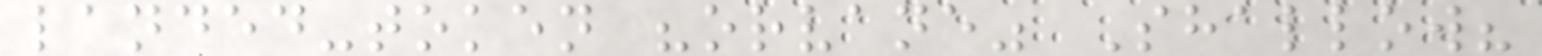landed-token "orvane" Shallow?
